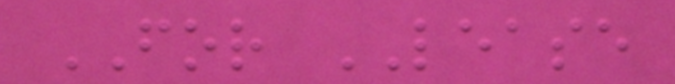FOR LEASE
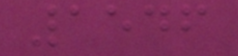1546
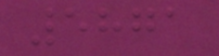5871
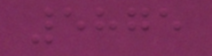5875
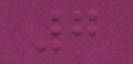7
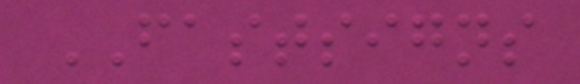FASTSIGNS
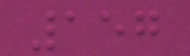157
